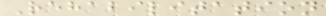Rehabilitation
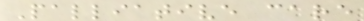Palliative care
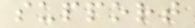support
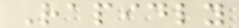Rapidly
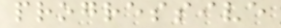progressive
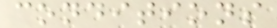conditions
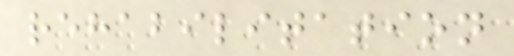rehabilitation
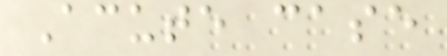Acute case
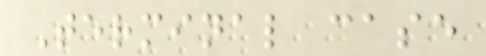Terminal case
